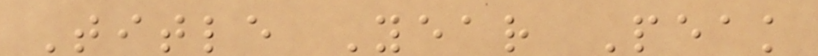Title Year Peak
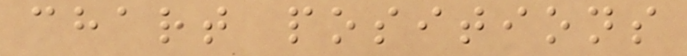chart positions
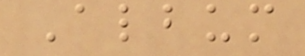Album
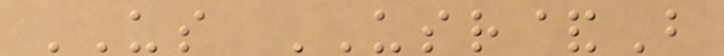US USR&B
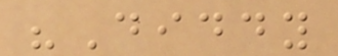"Diddy
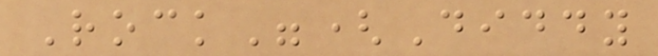Rock"(Diddy
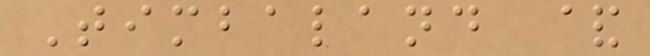Timbaland &
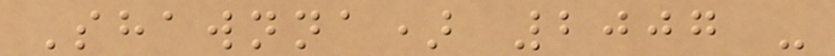Shawnna) 2007 -
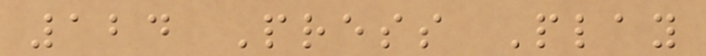124 Press Play
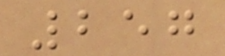257
